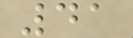41
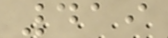419
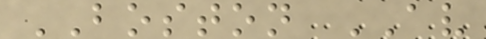BOSTON AV
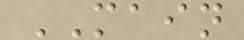MAIN
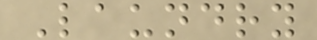Laundry
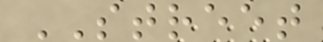STREET
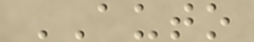AUTO
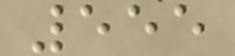555
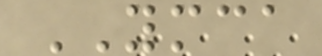YMCA
